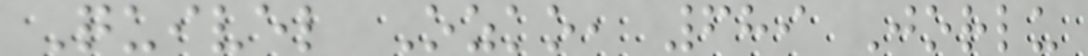Quivel Ozko, 689 Jorlu
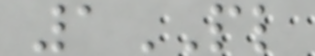1PL
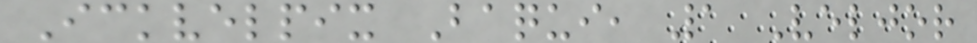Ickvelpix Baqui, 1 Veljor
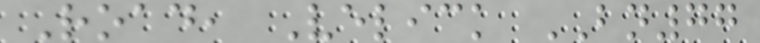Road, Velick BN77
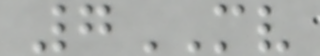7MV
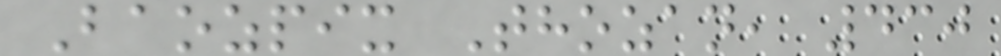Baozpix Thozan, 430
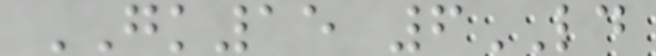GK15 6LD
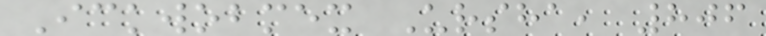Ickwobmex Ursha, 806
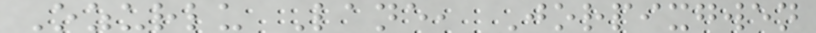Ozurlu Lane, Jorpixgwen
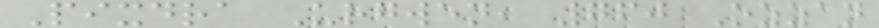Pixdra Urgwen, 760 Ozzan
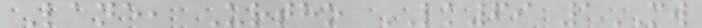Lane, Urtho LK69 1MW
